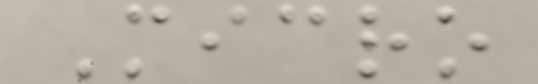Micro
